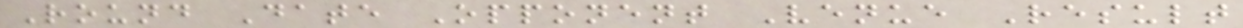Round Date Opponent Venue Result
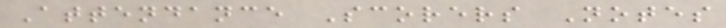Attendance Scorers Notes
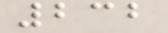232
